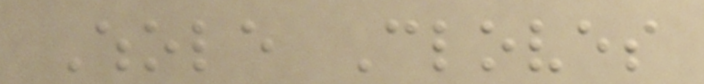Whole Cloves
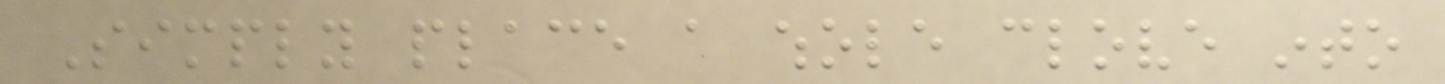Simply place a whole clove into
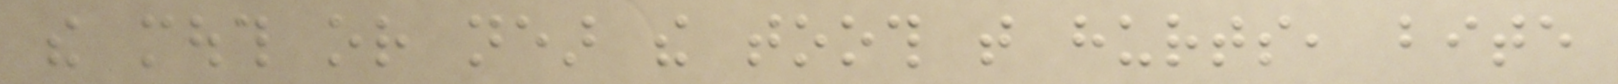the mouth or near the tooth that hurts, bite
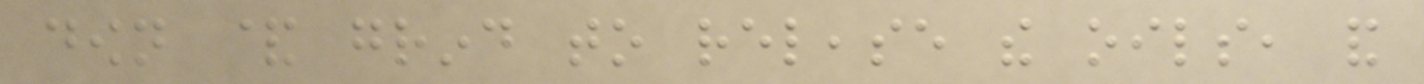down & grind to release the oils, and
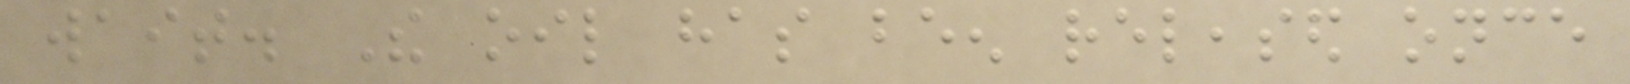wait. The oil has been released once
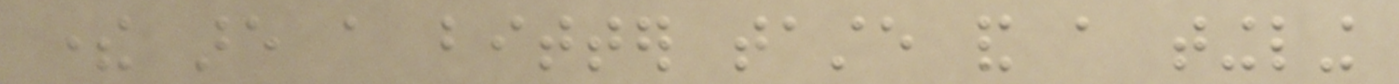there are a bitter taste and a tingling
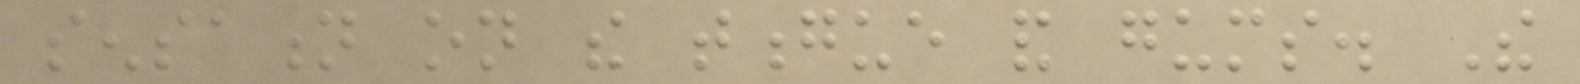sensation on the tongue and gums. The
